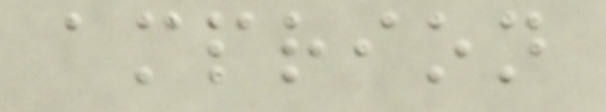amprion
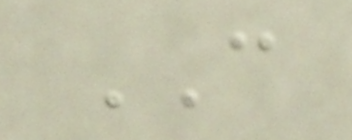CAN
